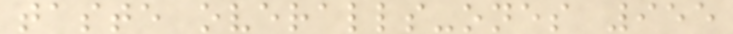taste overalls-ones 955
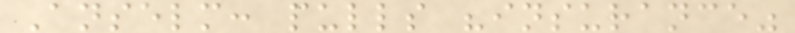Anselm: pulls "insurance"
